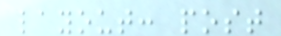layout: post
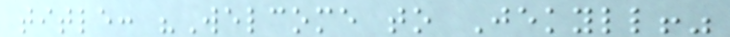title: "Welcome to Jekyll!"
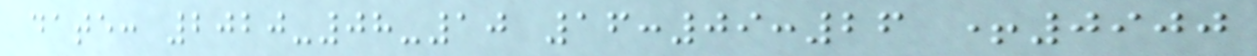date: 2020-08-10 16:09:26 +0900
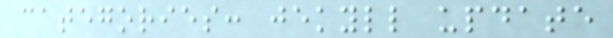categories: jekyll update
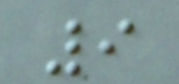9
